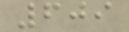609
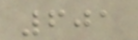601
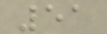51
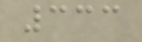333
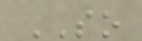SO
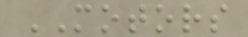MOTORS
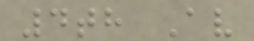4th Av
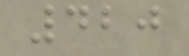420
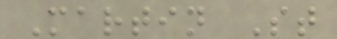Martin St
